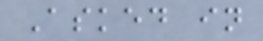Asked in
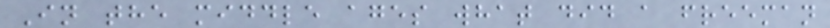In the middle ages what did a freeman
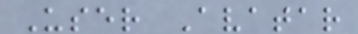User Avatar
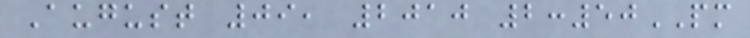August 09, 2010 2:50PM
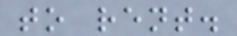to rent.
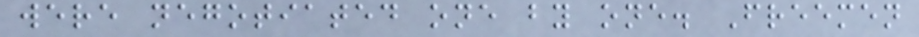were negotiated one by one. Freemen
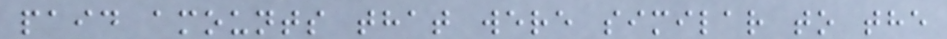paid amounts that were similar to the
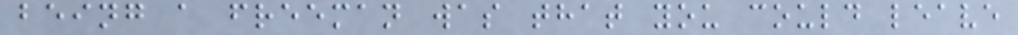being a freeman was that you could leave
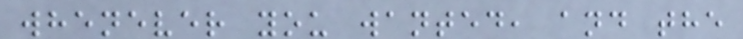whenever you wanted, and the
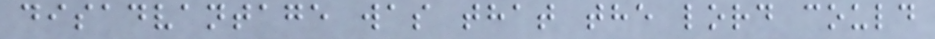disadvantage was that the lord could
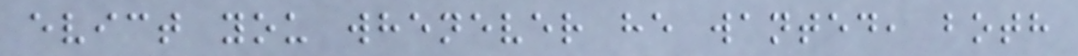evict you whenever he wanted, both
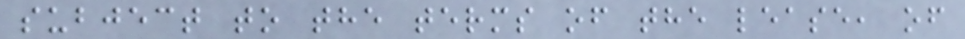subject to the terms of the lease, of
